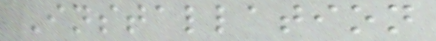Installation
